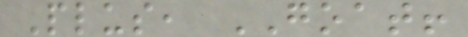Plus, GOAT!
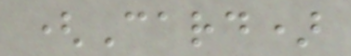(Card)
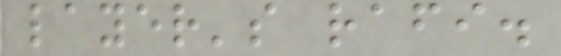layer's rafi.
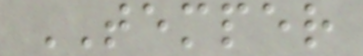TEMPER
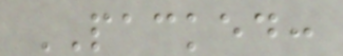PACKED:
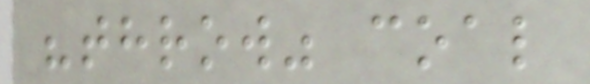"throw" coal
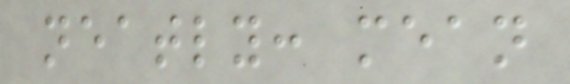neatly: mean
